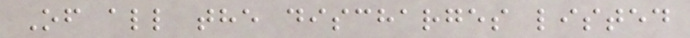Of all the discharges listed
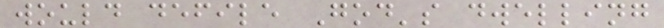would defile God's dwelling
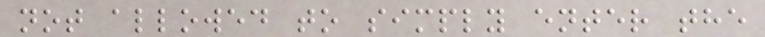not allowed to simply enter the
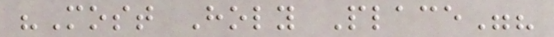"Most Holy Place"?
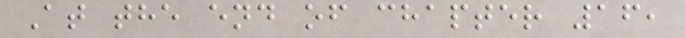At the end of chapter 16,
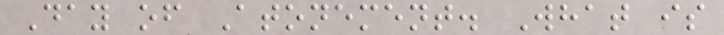Day of Atonement. What is
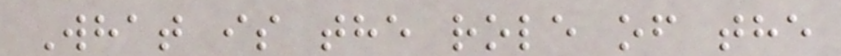What is the role of the
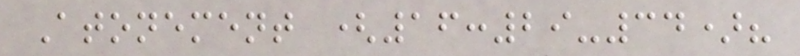Atonement (16:29-34)?
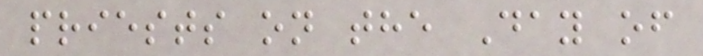priests on the Day of
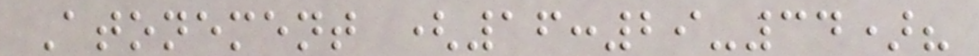Atonement (16:29-34)?
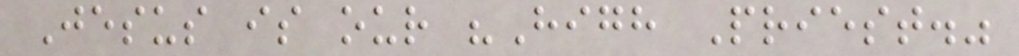Jesus is our "High Priest."
